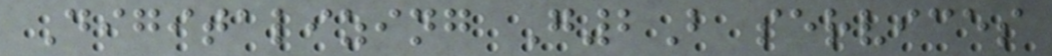Digitalizing G2B services
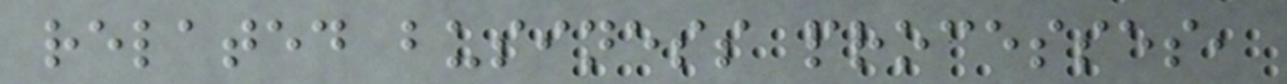related business processes,
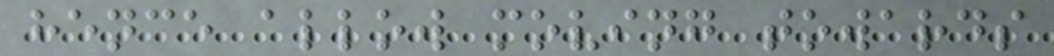hence allow moving towards
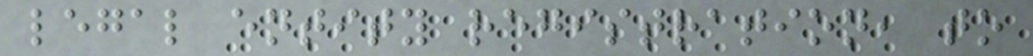legal entity registration, to
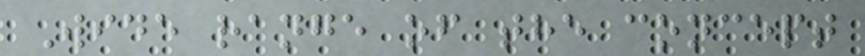Wide range of the concept
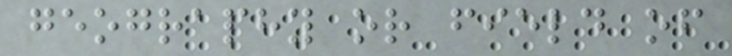geography or field of
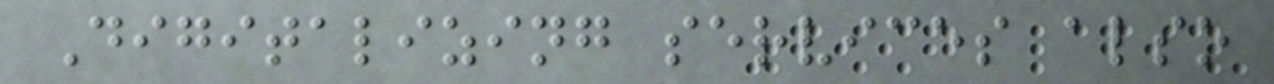Digitalizing services also
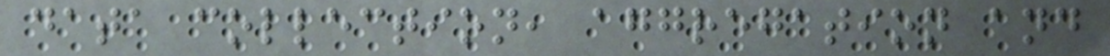data collection, aggregation and
